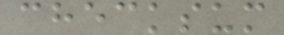checksum
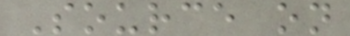Source on
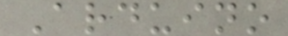Arduino
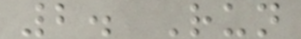2. Run
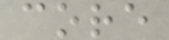core
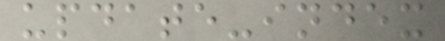update-index
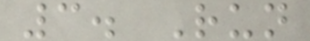3. Run
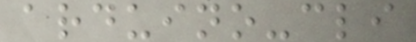arduino-cli
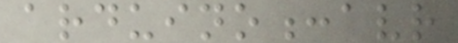arduino:avr
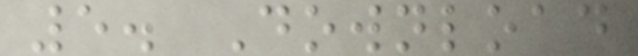5. Download
